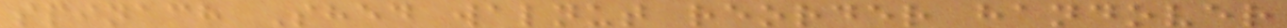spinach Shed walnut reorder handover
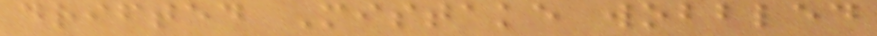drifted Mistake wobbled
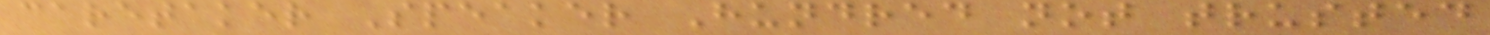caretaker Speaker Hundred not trusted
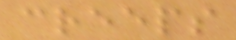creeps
